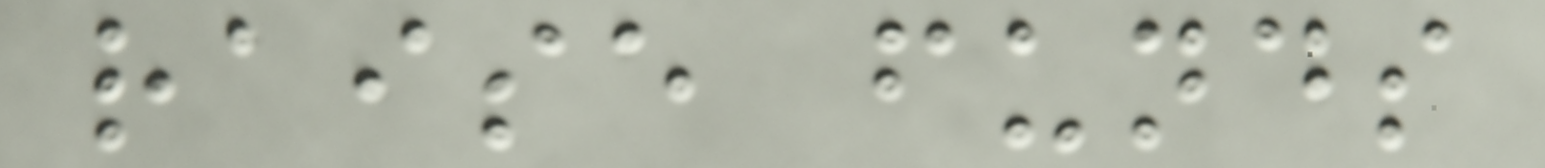raise funds
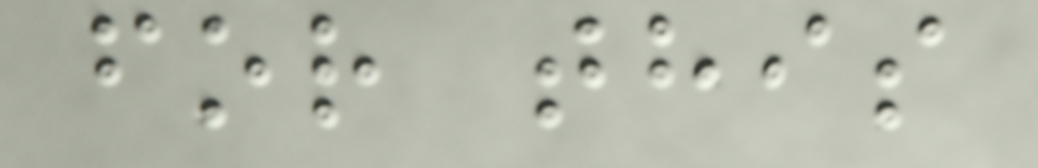for this
